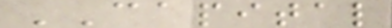CAPITAL
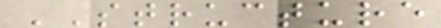STRUCTURE
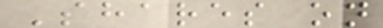Shares on
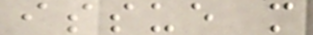issue m
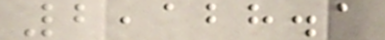2,128.1
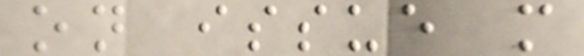on issue m
